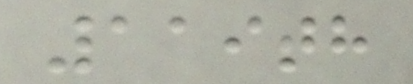119th
